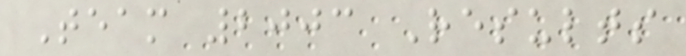Team 2003 Results
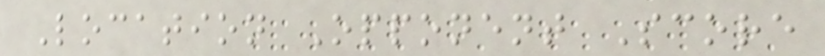Location Opponent Score
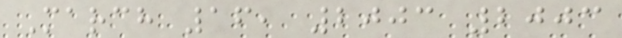March 16, 2003 2003
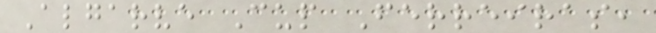Algarve Cup Ferreiras,
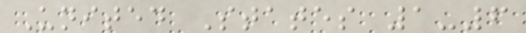United States 1-6
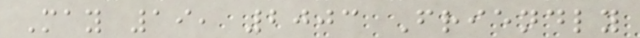May 19, 2003 Friendly
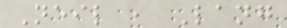Neil , Lang
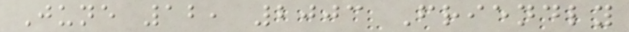June 12, 2003 Friendly
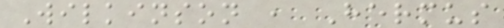Wilkinson , Hermus
